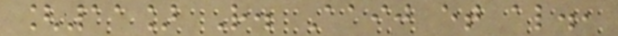[11] R. Aaij et al.,
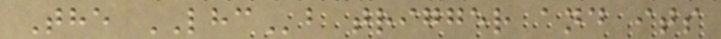The LHCb trigger and its
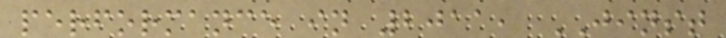performance in 2011, JINST
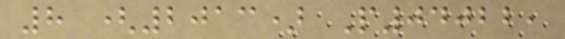8 (2013) P04022,
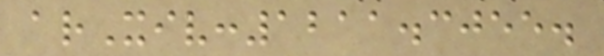arXiv:1211.3055.
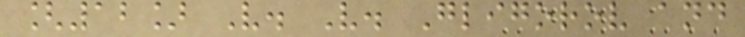[12] V. V. Gligorov and
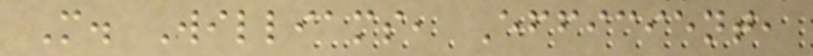M. Williams, Efficient,
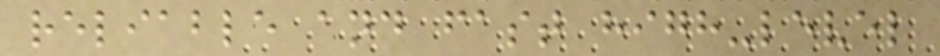reliable and fast high-level
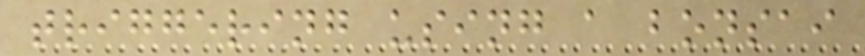triggering using a bonsai
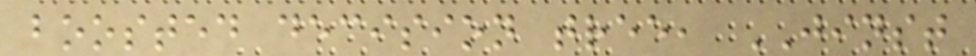boosted decision tree, JINST
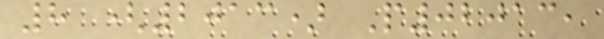8 (2013) P02013,
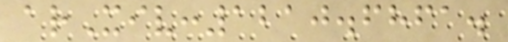arXiv:1210.6861.
